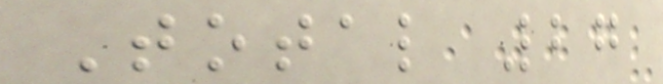Total 27
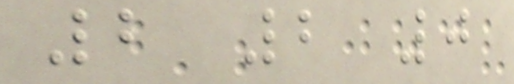2 2 0
